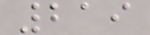219
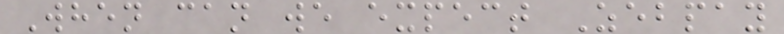When can we expect Zebpay
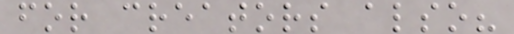for creators also?
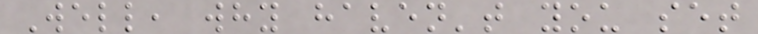Well, why haven't you set
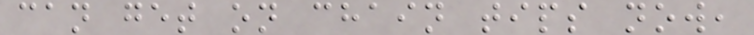can get on chain tips now,
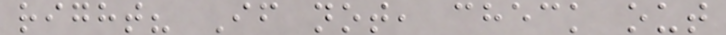right? If not, check out
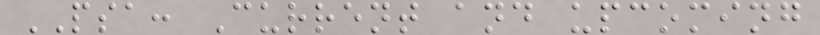PSA: Current and upcoming
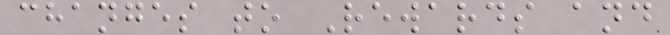changes to Rewards and
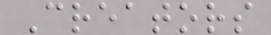Creators
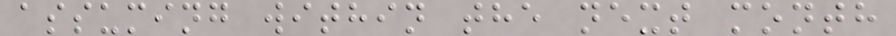assuming within the next month
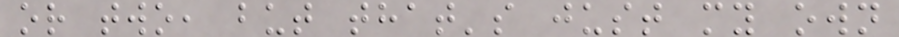or two, but that's just my own
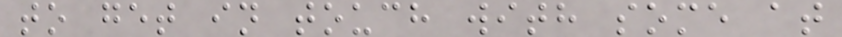to get in touch with some at
